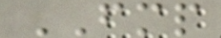FMP
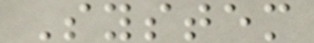System
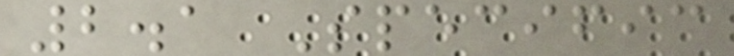2.1 Specific
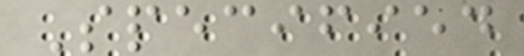Specified
